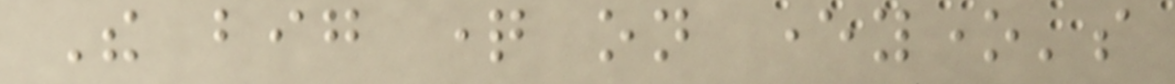The big question on everyone's
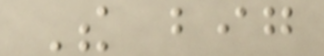The big
